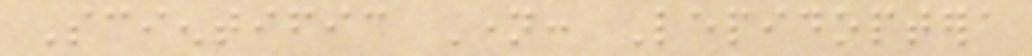Scientific Name: Lepidoptera
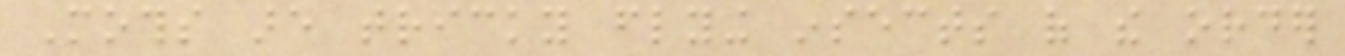Moths are tricky flying insects of the order
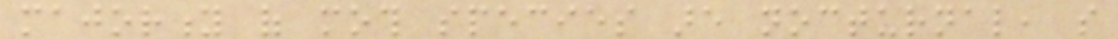majority of moth species are nocturnal, so
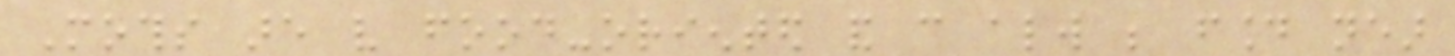Moths are very food-oriented and can always be found near
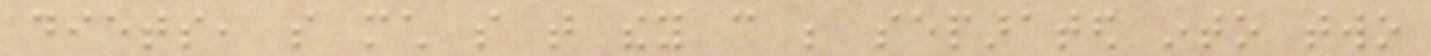diets, so much so that they can be separated into two
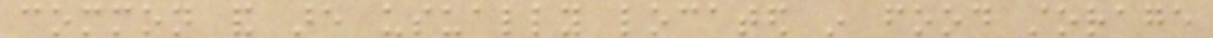common and are usually located in food storage
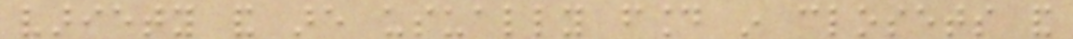variety and are usually found in closets and
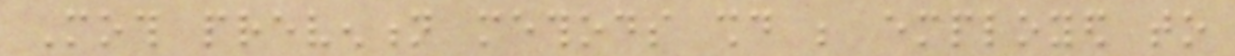Moth prevention methods should be employed to
